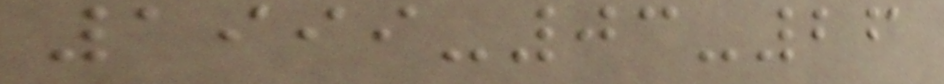1999-03-26
